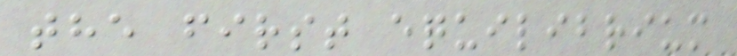the first equilibrium
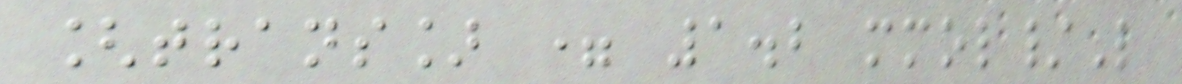[trans] = 1.2 mmol/L
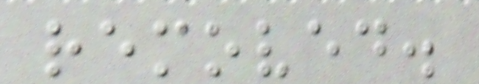removed.
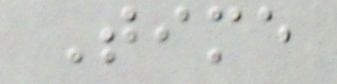Time
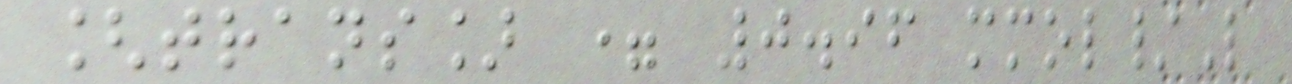[trans] = 0.96 mmol/L
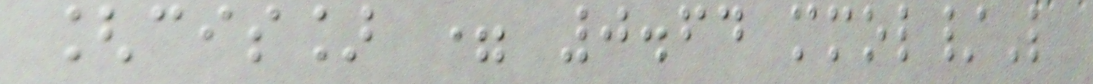[cis] = 0.64 mmol/L
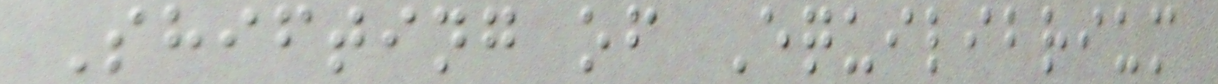Shifting of Equilibrium
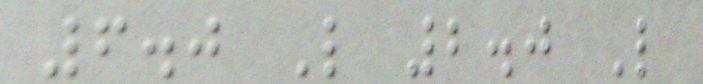6.0 L 2.0 L
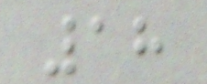18
